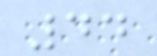44
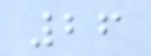26
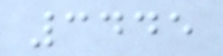3445
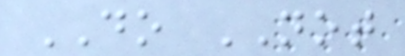DO NOT
